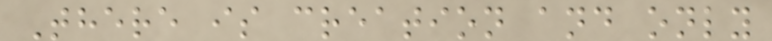There is creation and only
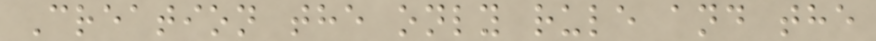Creation the only rule and the
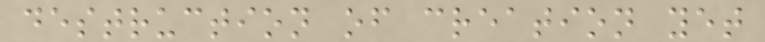destruction of creation yet
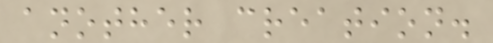another creation.
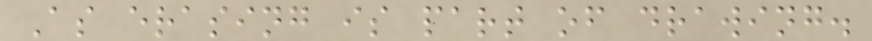As erasing is part of drawing.
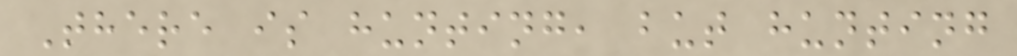There is hunting, but hunting
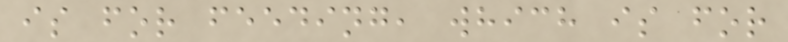is for feeding, which is for
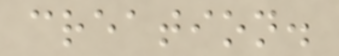creation.
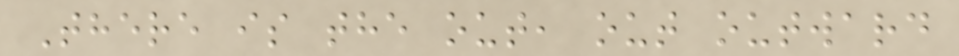There is the out, out outward
